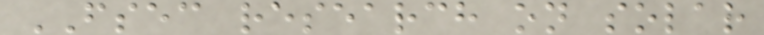FSEC research on solar
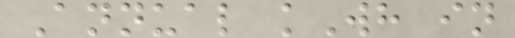Annual kWh in
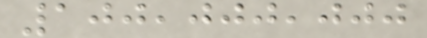100,000,000
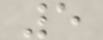5
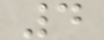4
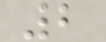2
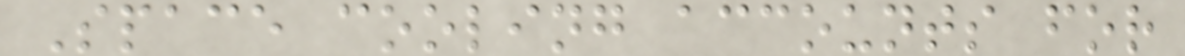Space cooling accounts for
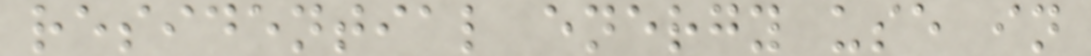residential energy use in
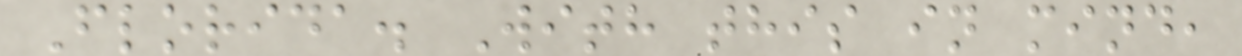Florida. With this in mind,
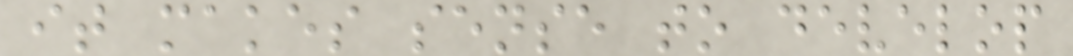it makes sense to develop
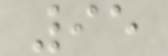95
